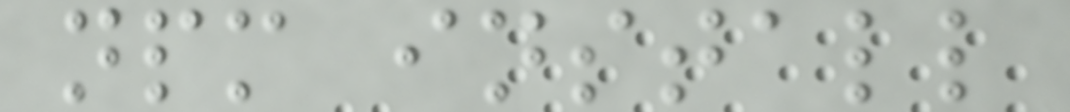npm install
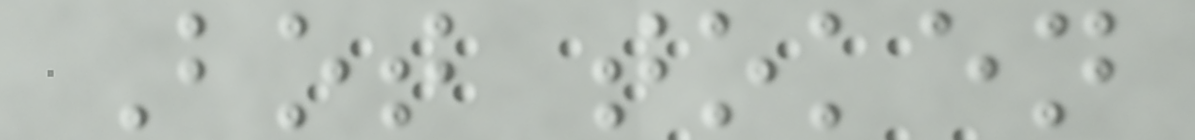Bot token
